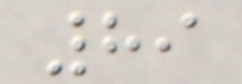89
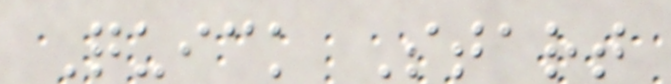Quick Start
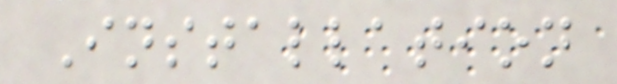Installation
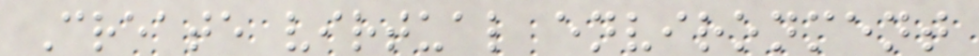Create virtual environment
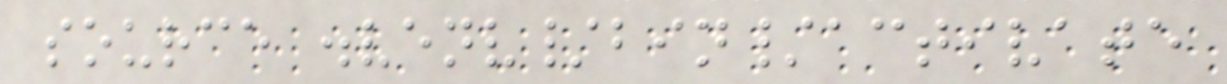source .venv/bin/activate
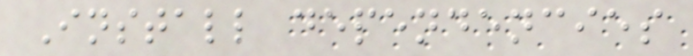Install dependencies
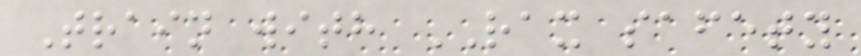Train with RAX safety
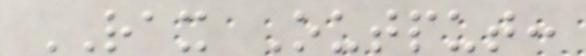RAX Output:
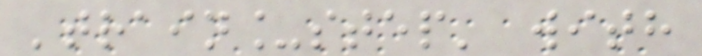'train_step' with
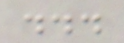...
